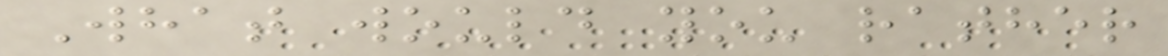What would you rather
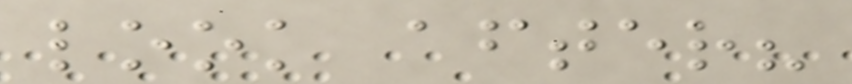look after?
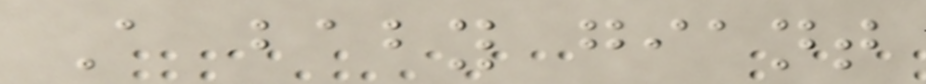A baby giant
